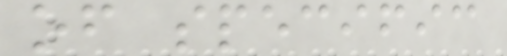of specific
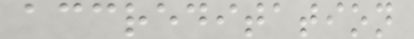accreditation
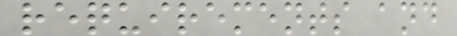requirements and
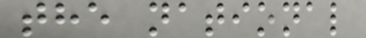the national
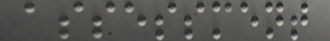assessment
